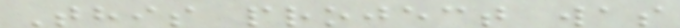This project was
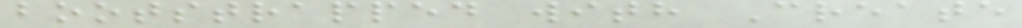bootstrapped with Create
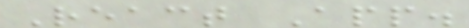React App.
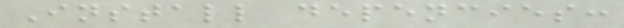Install depencies:
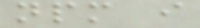npm i
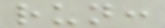run:
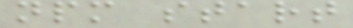npm start
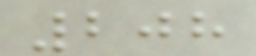208
